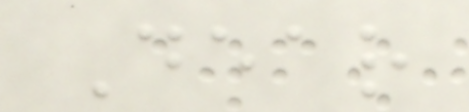Dear
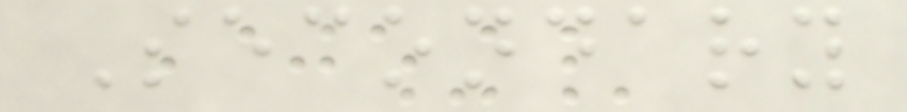Secondary
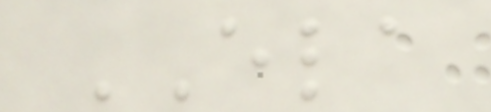ELA
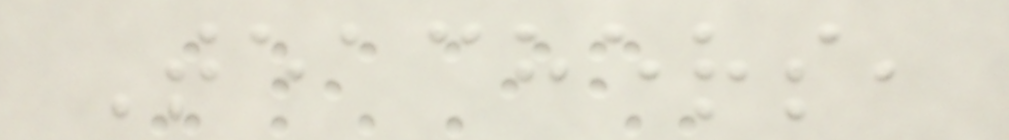Teachers,
